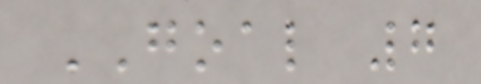GOAL 7
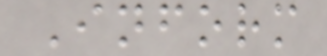Inform
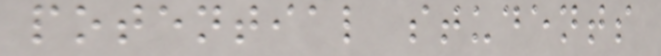potential students
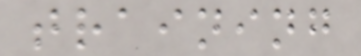training
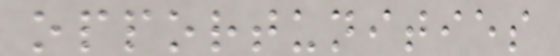opportunities
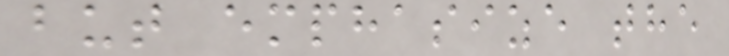but emphasize the
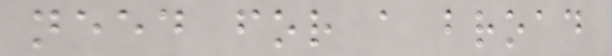need for a broad
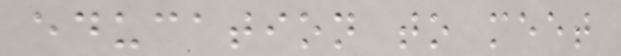education to meet
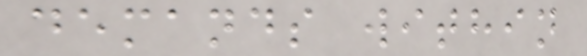demands within
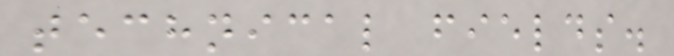technical fields.
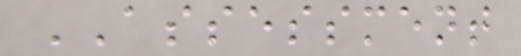ASSESSMENT
